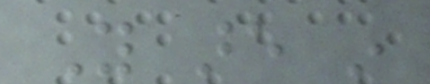You are in
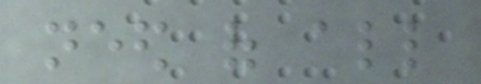need of all
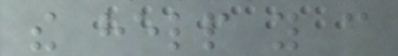the help you can
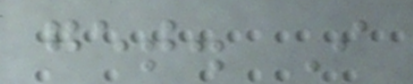get. I
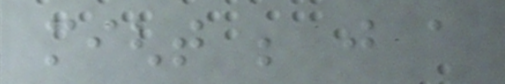might be just a
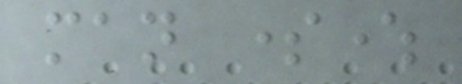man somewhere
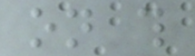on this
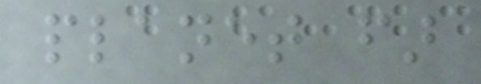planet far
